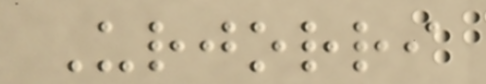Urjorri
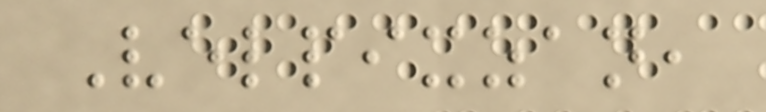Velpixzan,
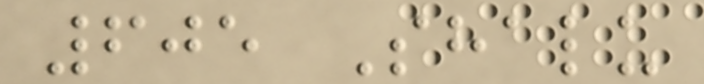605 Shalu
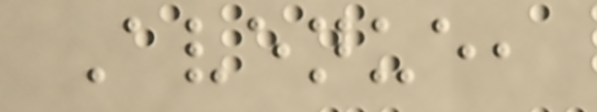Avenue,
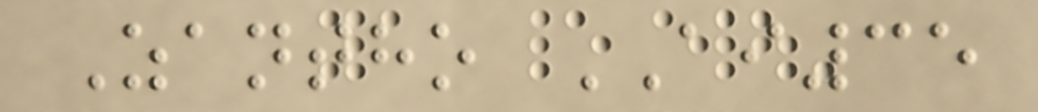Zantho AI35
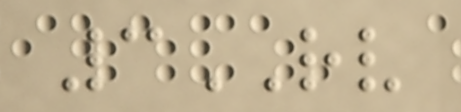3RV
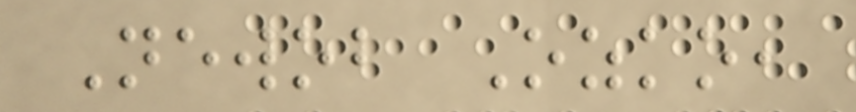Newob Ozko,
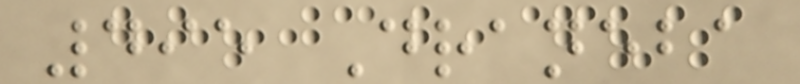495 Draneba
